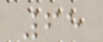65
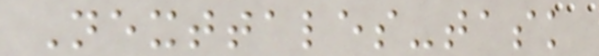Nexttales-task
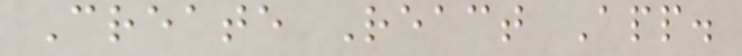Create React App.
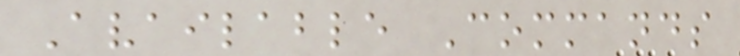Available Commands
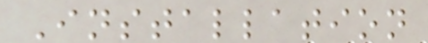Installation
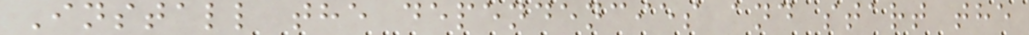Install the dependencies and start the
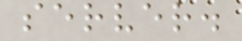server.
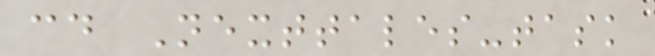cd Nexttales-task
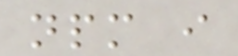npm i
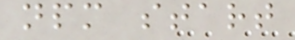npm start
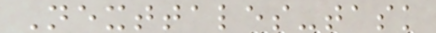Nexttales-task
